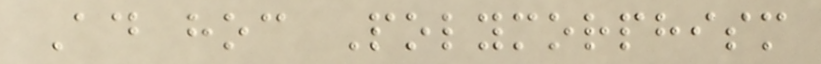Ad hoc Polymorphism
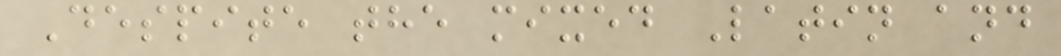Despite the mixed Latin and
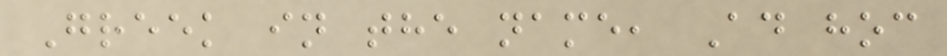Greek in the name, Ad hoc
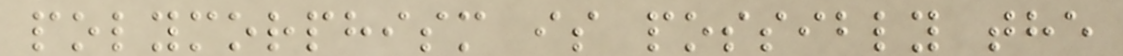polymorphism is possibly the
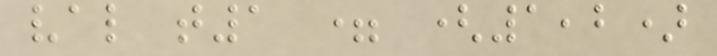val t1 = (1,2)
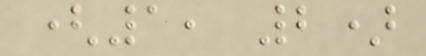(1, 2)
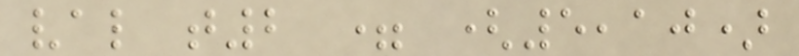val t2 = (5,10)
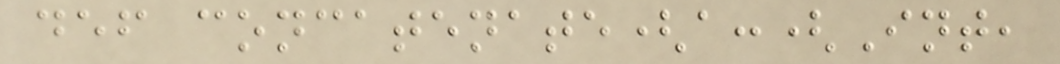def concatenate(a:(Int,
